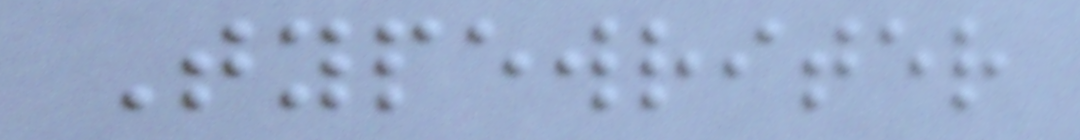Typewriter
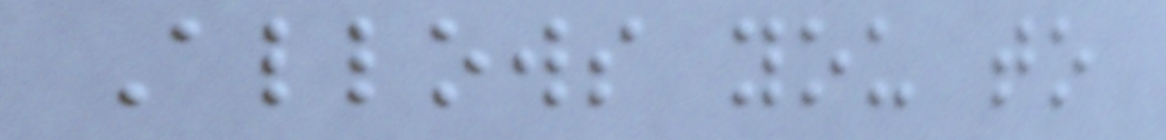Allows you to
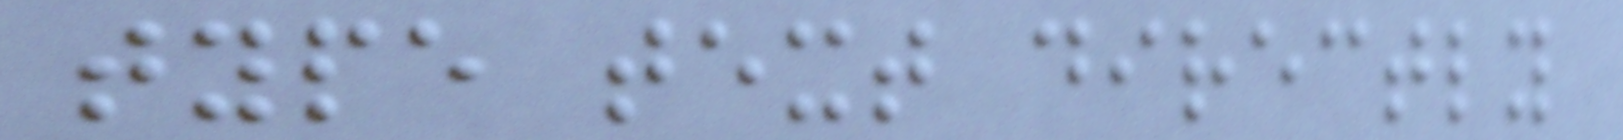type text directly
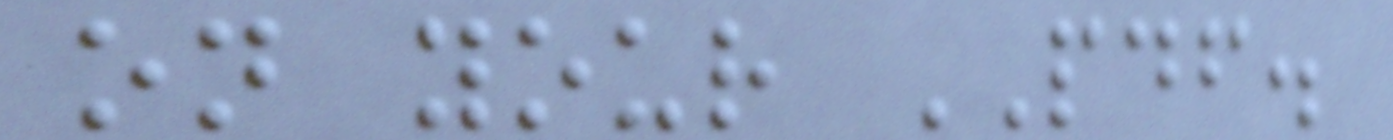on your PDF.
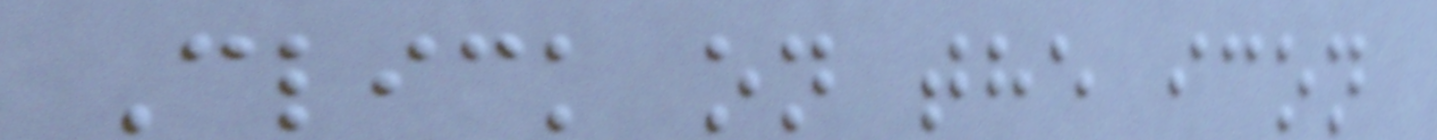Click on the icon
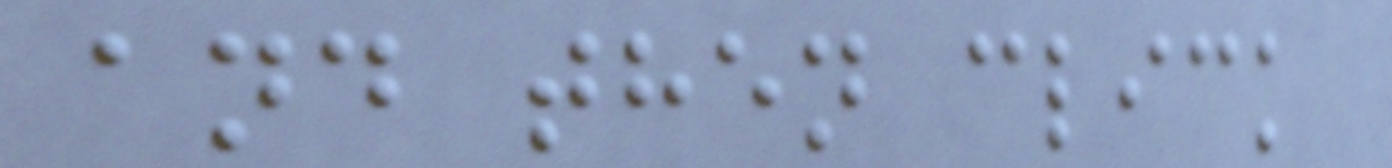and then click
